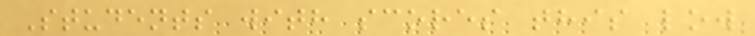Students with scores this low
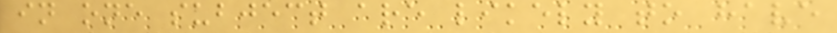in one subject are likely to have
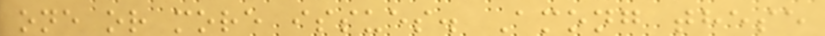one or more issues. Among these
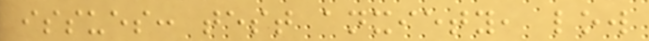issues: test anxiety, low
